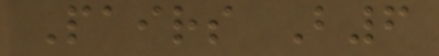Pairs B6
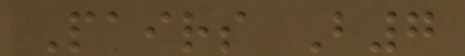Pairs B7
